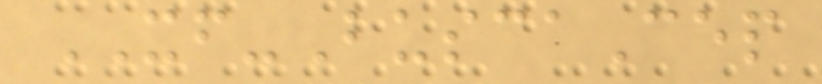XF-BuscaCep
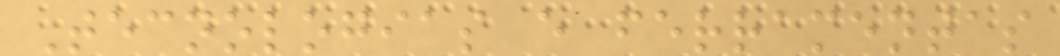Tecnologias e ferramentas
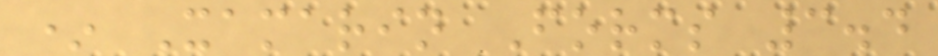* Xamarin Forms 3.4
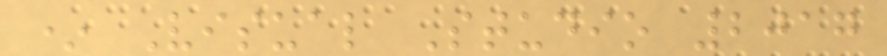* Visual Studio 2017
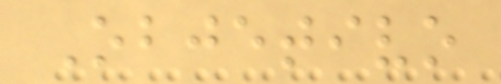Objetivo
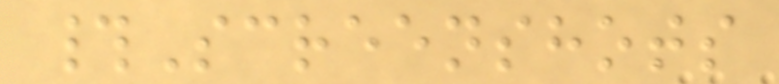#Screenshots
